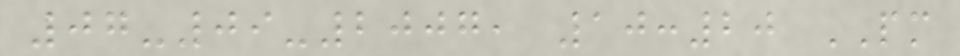07-09-2007, 10:20 PM
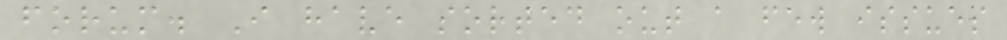forum. I have sorted out a few issues
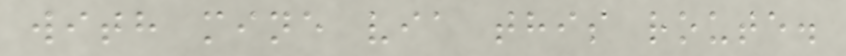with mine via this route.
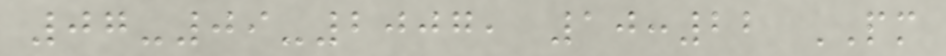07-09-2007, 10:22 PM
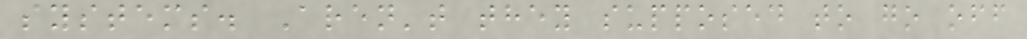systems. Aren't they supposed to go off
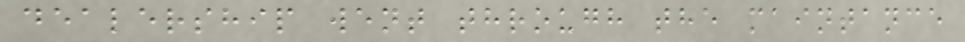dealership went through the maintance
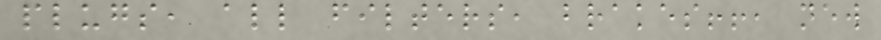plugs, all filters, brakes!!, new
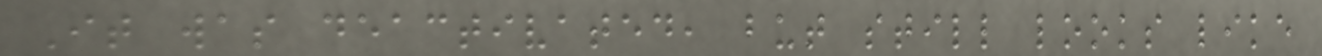It was deactivated, but still looks like
